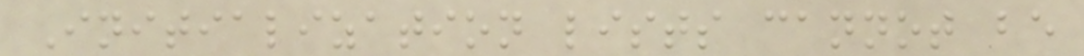Initialization lists cannot be
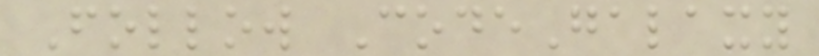Follow CodeGalaxy
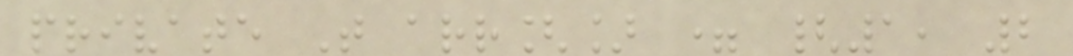private T arr[] = {1, 2
